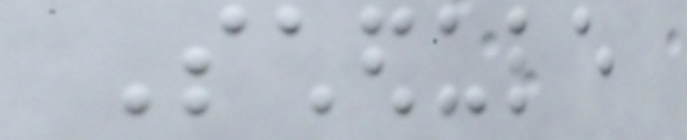Schedule
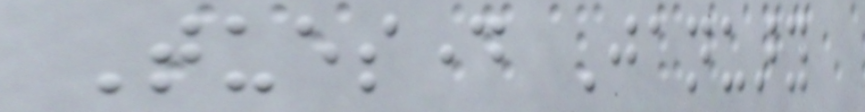Tuesday January
